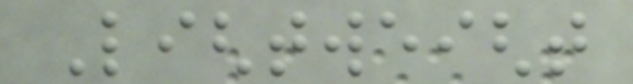Lightweight
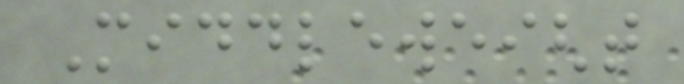Middleweight
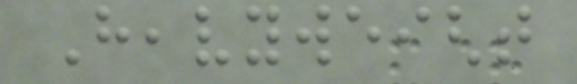Heavyweight
